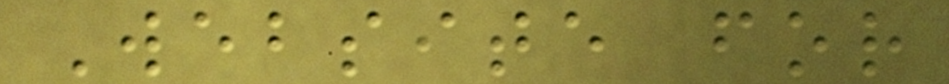Website for
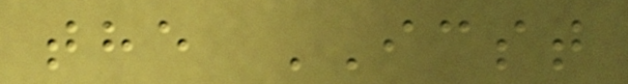the ICST
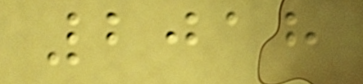2018
